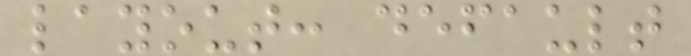layout: default
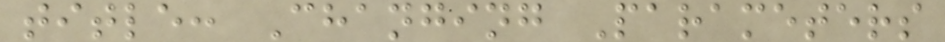title: Changing Parameters
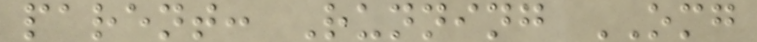parent: Running OMG
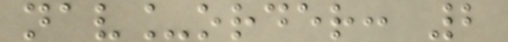nav_order: 2
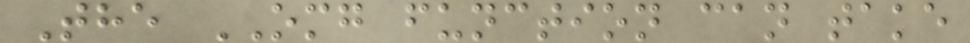The OMG function can take
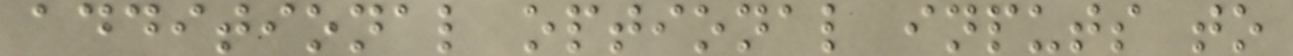additional optional inputs to
